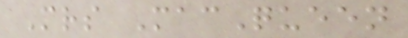Mrs MacQueen
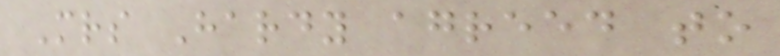Mrs Hardy agreed to
